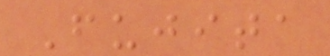Fujita
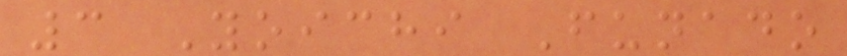3 Yoichi Funado
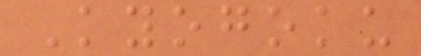Kyogoku
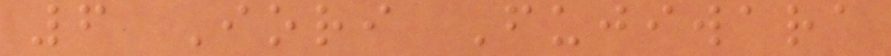6 Iori Fujiwara
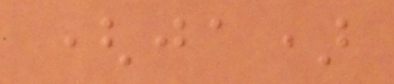(ja)
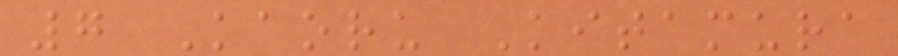7 Kaoru Kitamura
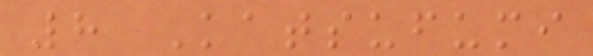8 Katsufumi
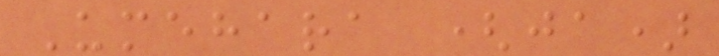Umehara (ja)
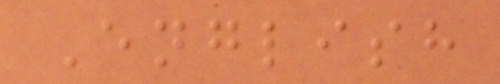English
